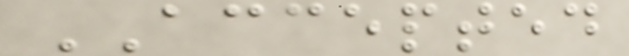ACCEPTED
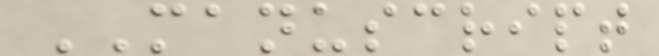MANUSCRIPT
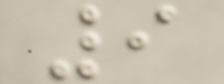9
